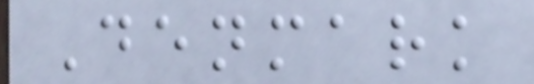Denmark
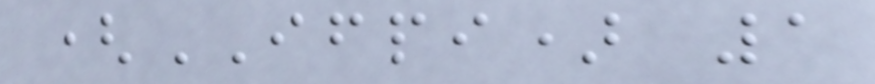(IFPI) 1
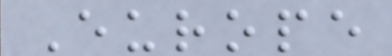Europe
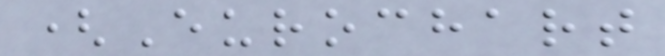(Eurochart
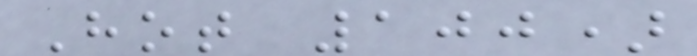Hot 100)
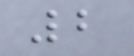2
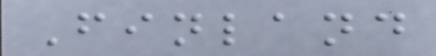Finland
